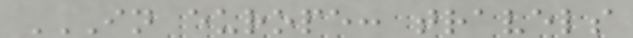IN EUROPE: TRAVELS
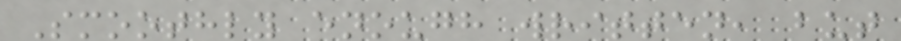Smoothly enough written, but
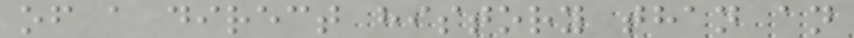of a direct history than an
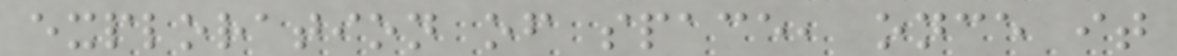exploration of space, once it
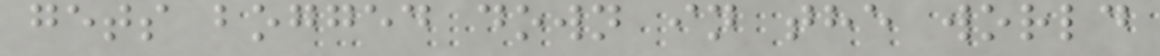gets bogged down in the world
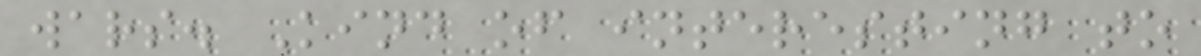wars. Kind of interesting to
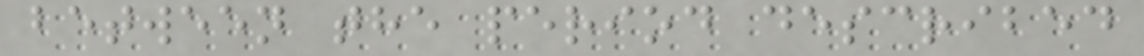between the period described
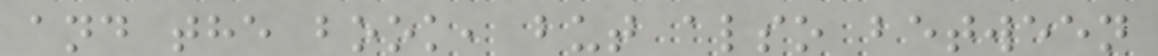and the book, but also between
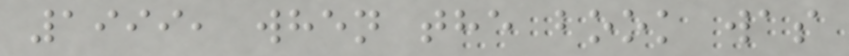1999, when the book was
